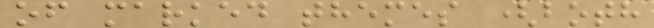of marked themes (both
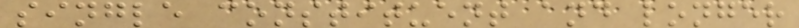single constituent and longer
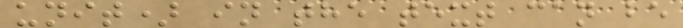unit) in the text can be
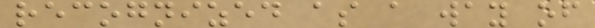recognized as a way of
